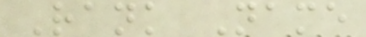Rank Name
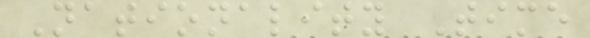Nationality Time
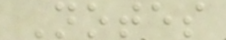Notes
